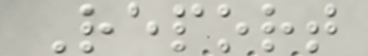Report
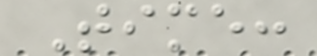Time:
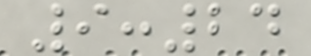9:24
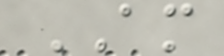AM
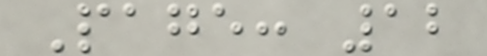Page: 12
